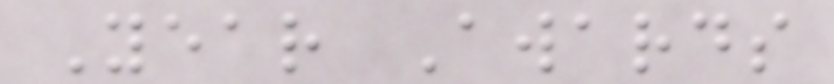Year Awards
